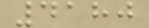4180
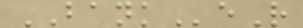BANKeR
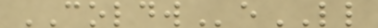COLDWeLL
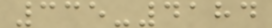335-4184
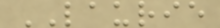LAURIE
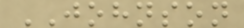JOHNSON
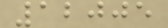12005
